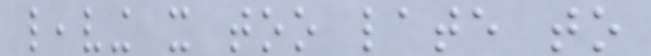leaving it too late to
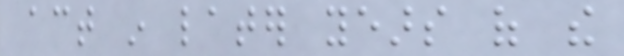act in later years of the
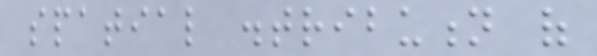spatial distribution of
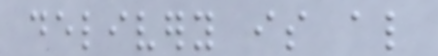delivery is also
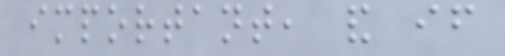important, and if
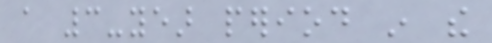a 3-year period in the
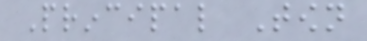Principal Town
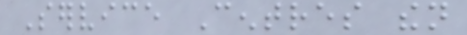Service Centres then
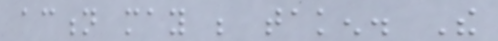action may be taken. The
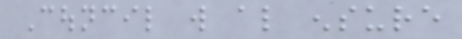Council will also ensure
